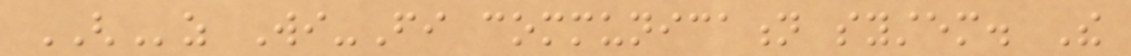GHz Wi-Fi communication system. The
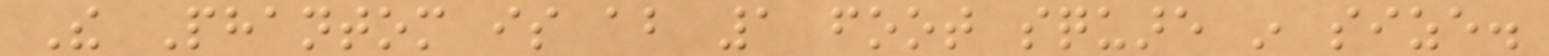The Phantom is about 1 foot square in size.
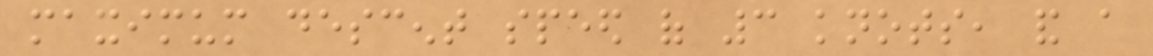maximum descent speed of 3 knots, and a
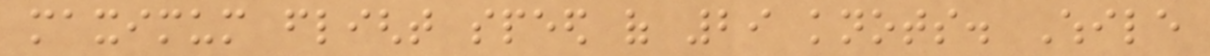maximum flight speed of 29 knots. While
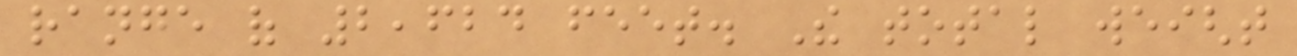range of 2,624 feet. The total weight
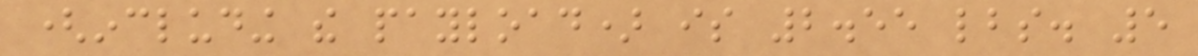(including the payload) is 2.55 lbs. 5
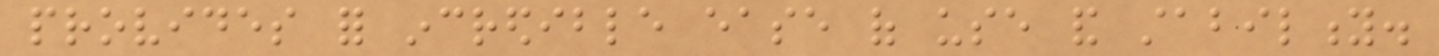provides for incredible ease of use and stability.
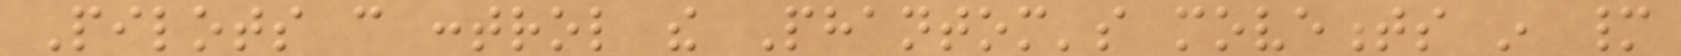Pilots can control the Phantom's movements in many
